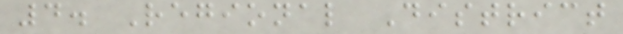4. Regional District
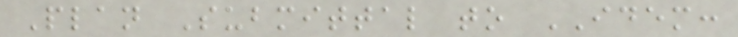Plan Submittal to IDEM:
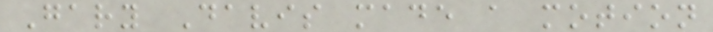Gary Davis made a motion
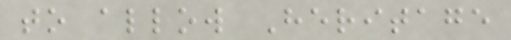to allow Heritage
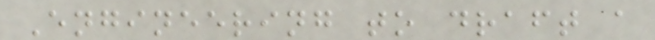Engineering to draft a
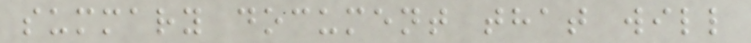summary document that will
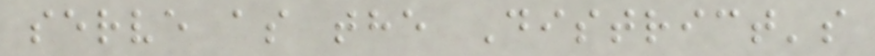serve as the District's
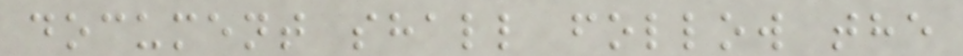document shall follow the
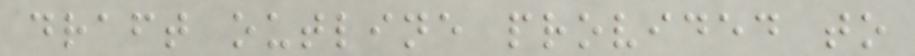draft outline provided to
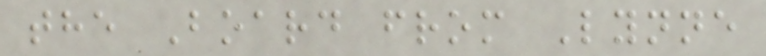the Board from Lynne
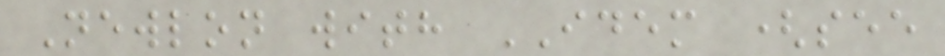Newlon with IDEM (see
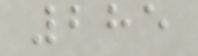285
